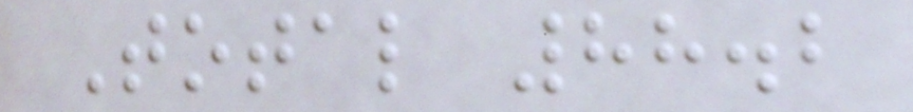Total 88.2
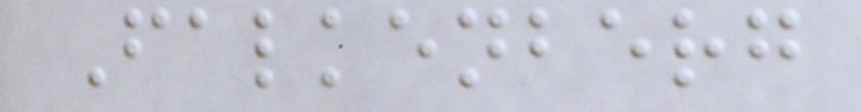Falkenberg
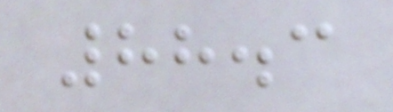88.3
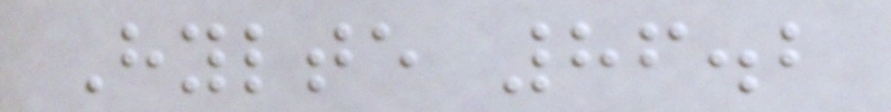Hylte 86.2
